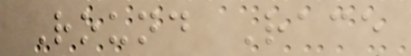Round Race
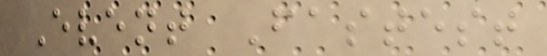Event Fastest
